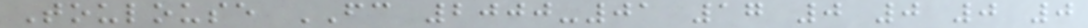Toulouse FC 2000-01 17 0 0 0 0
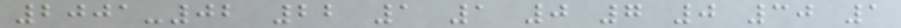2001-02 22 1 1 0 7 0 30 1
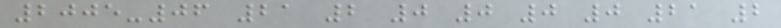2005-06 21 2 0 0 0 0 21 2
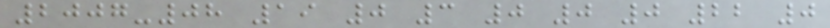2007-08 19 0 3 0 0 0 22 0
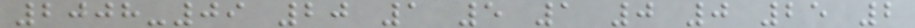2008-09 20 1 5 1 0 0 25 2
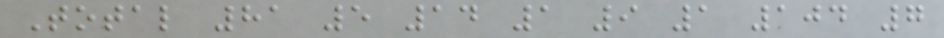Total 81 5 14 1 9 1 104 7
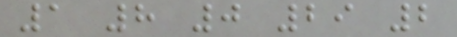1 8 0 29 2
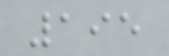195
